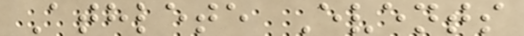Athlete Events
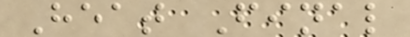Heat Final
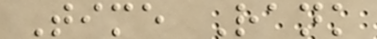Time Rank
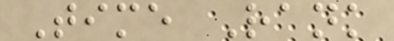Time Rank
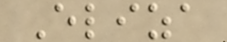Eliza
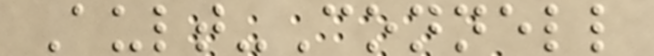Ault-Connell
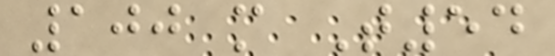100 m T54
